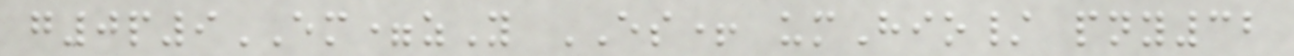g0p9EM=zY ES+ umHio/ pny32
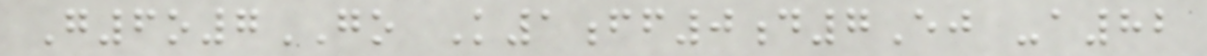G6o7GO K1ff0d7Ej -a82
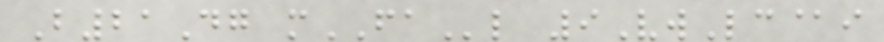B21Dg mFAl 9VwLc@i
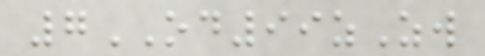7OD99zZw
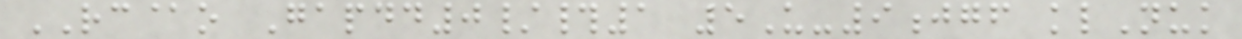RC@o Gapdd0/#1 5U-9jgf klNuk
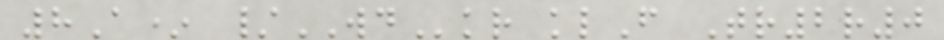8A* /WDkr klF Tr2r0
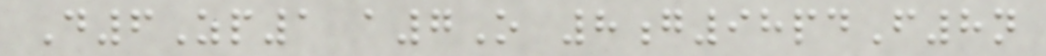D6Zp1 a7O 8g98pdF8n
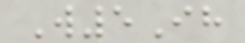W5Ih
